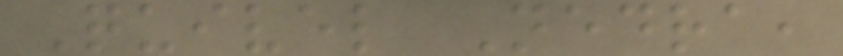Quivel Nedra,
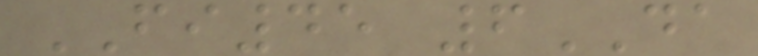FI45 6DA
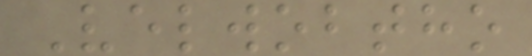Velwobtho
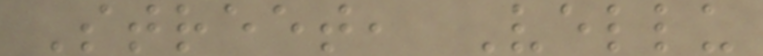Street, Vellu
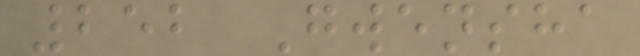252 Gwensha
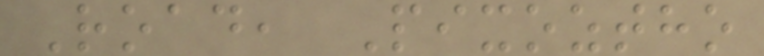Road, Pixoztho
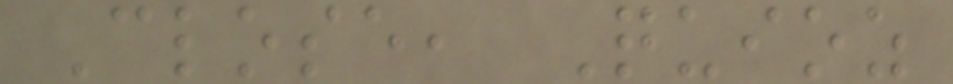Close, Quioz
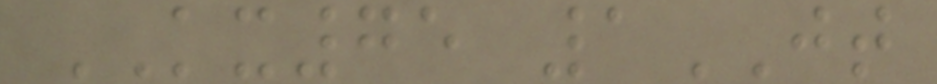KX75 1JT
